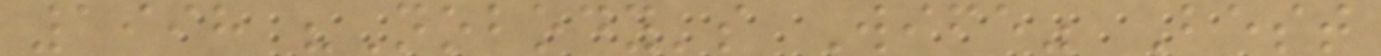1998 "Nobody's Wife" Best
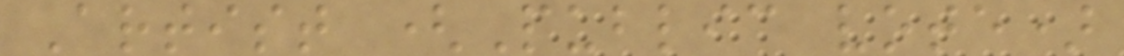Artist (Public vote)
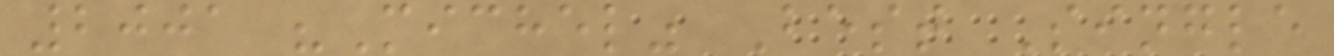2001 "Michel" Best Single
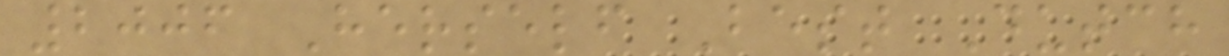2006 Herself Best Dutch
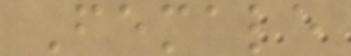Female
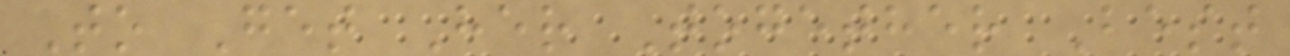To Get Her Together Best
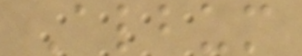Album
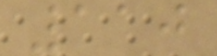110
